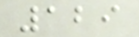129
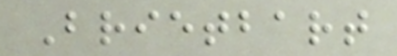Brietbart
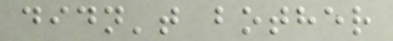didn't bother
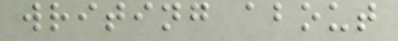writing about
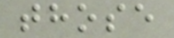those
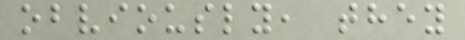obviously, they
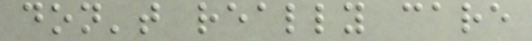don't really care
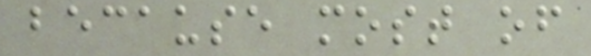because most of
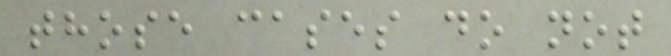those cases do not
